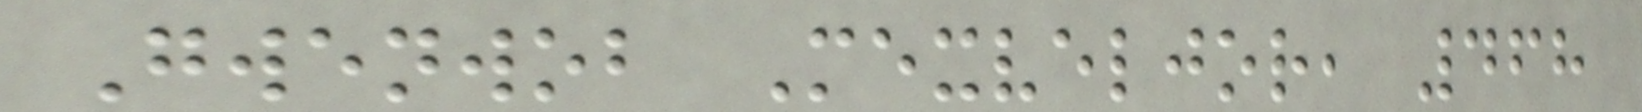Gwenwob Mexveljor, 468
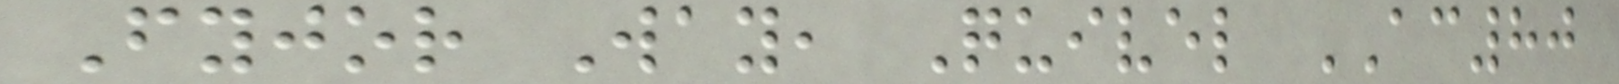Fyjor Way, Quivel AC80
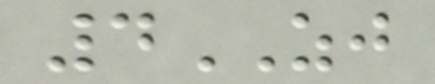4ZJ
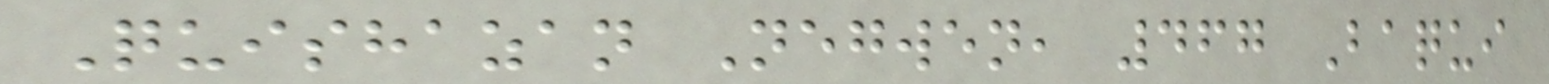Quishazan Negwen, 467 Baqui
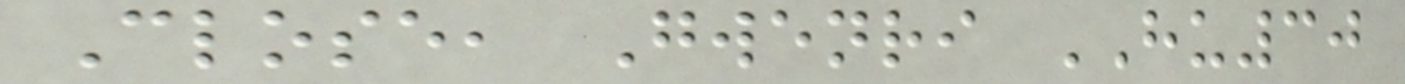Close, Gwenri HU30
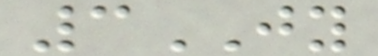3JY
